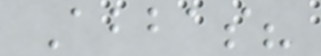Abbas?
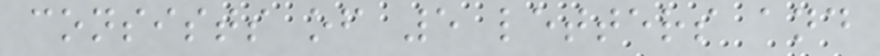consists of 5 letters and
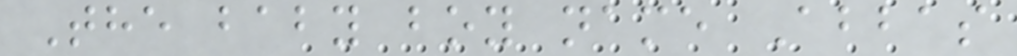The baby boy name Abbas
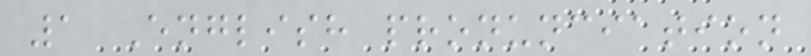1 English pronunciation
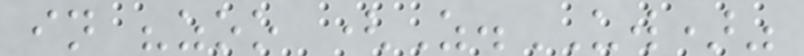in "zoo (Z.UW)"
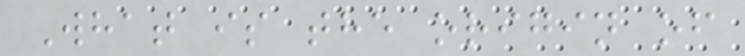What is the origin of
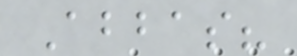Abbas?
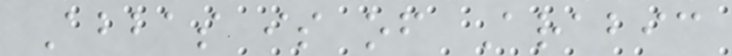Abbas is of Arabic
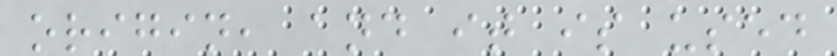origin, and it is used
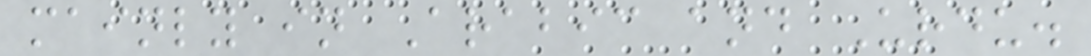mainly in Arabic and Urdu.
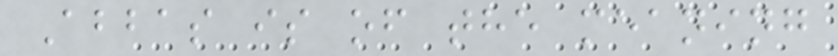Abbas is of the meaning
